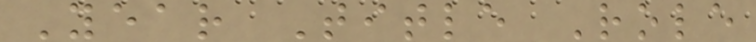Year Title Role
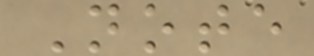Note
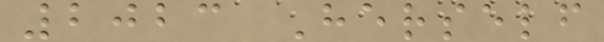2023 Herself
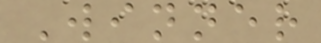Winner
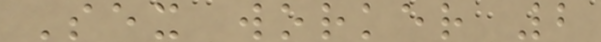Sex worker 2
